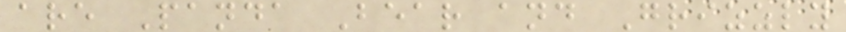are Panda Bear and Grizzly
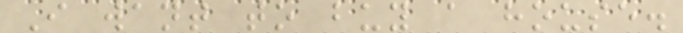I want to buy a house.
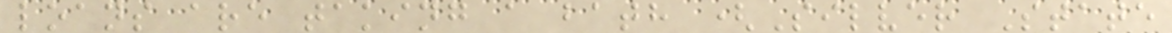loans are taking a bath (Silver State
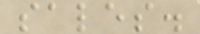sales.
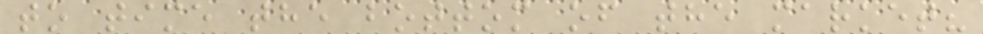to time the bottom of the market?
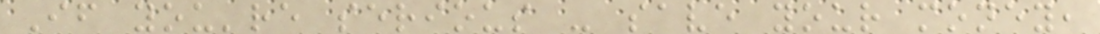If you're serious - save your money,
